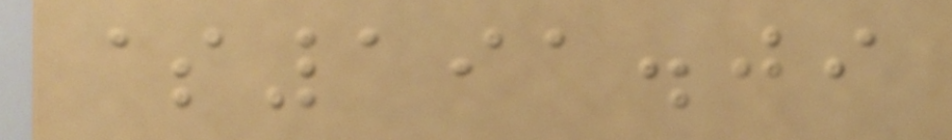$191.09
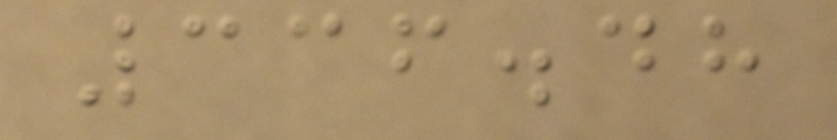336.48
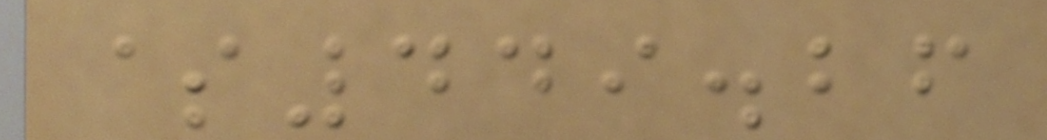$449.26
